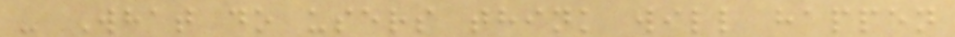- What do users think will happen
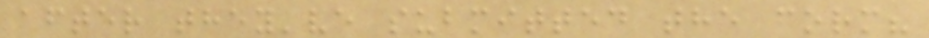after they've submitted the form?
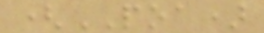(POA)
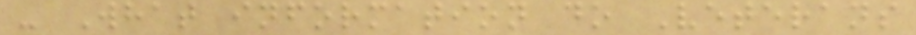- What information do Veterans
